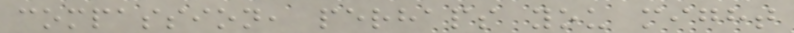compassion, perhaps you might
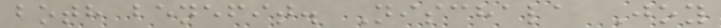both benefit. Nischala Joy
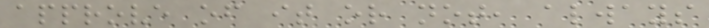approve of it or not, always
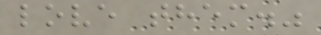love them."
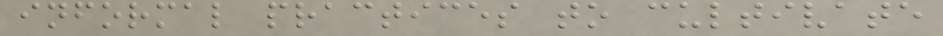informal practices to cultivate
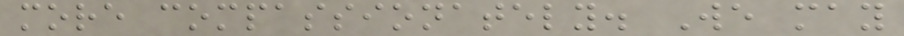more compassionately. We may
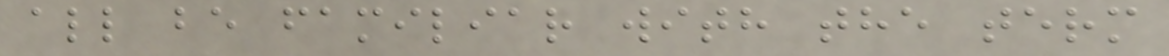all be familiar with the term
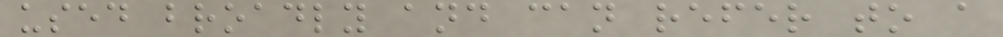used broadly and can refer to a
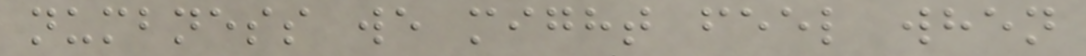numbness we might feel when
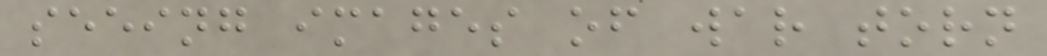seeing images of war torn
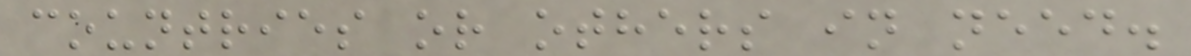countries or others in need.
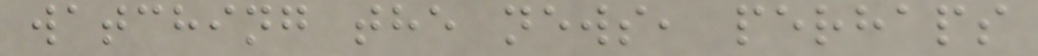watching the news, perhaps
